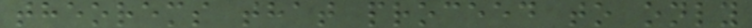theorems that proceed to only
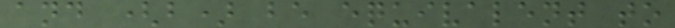and (b) be equivalent to
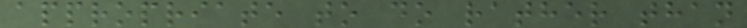appropriate to do rather than
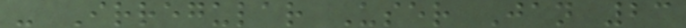- Irregular User Jan 23
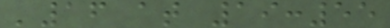'16 at 19:55
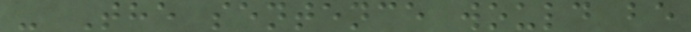- The sentence would be
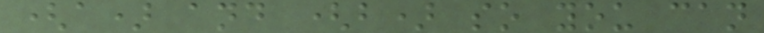(a) and (b) so you can
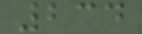234
